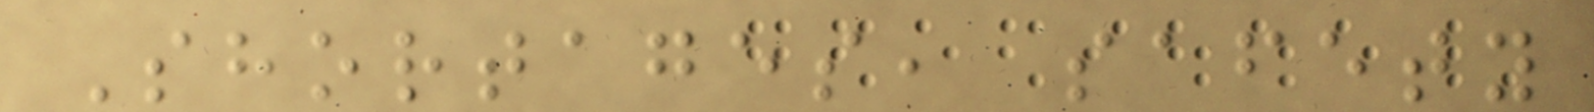Shortages, safety
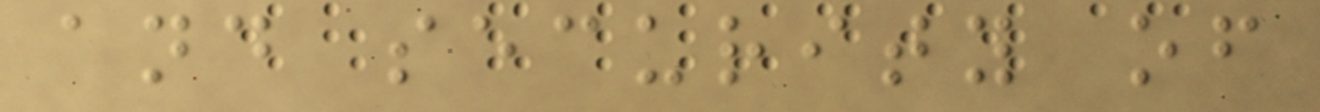and security of
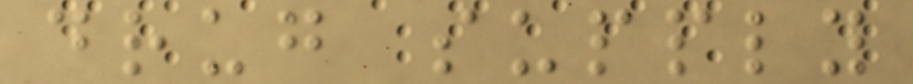drug supply
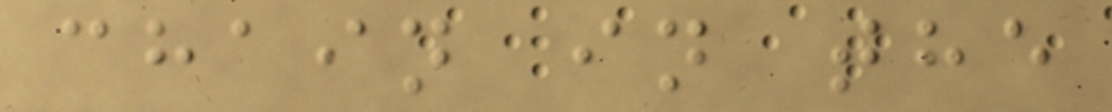chain in the
